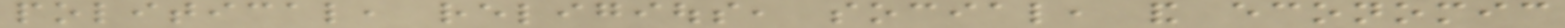political, religious, social, and economic
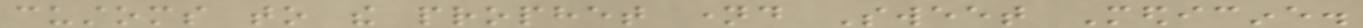customs to the prophet named Sweet Medicine.
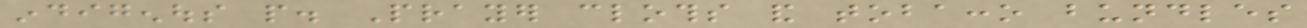indigenous people. Prayer cloths and tobacco bundles
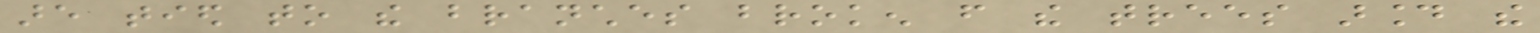are tied to the branches broken from the trees around the
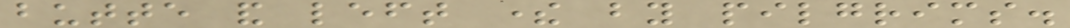butte and left there by pilgrims.
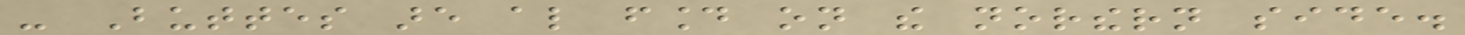- Buttes are also found on the northern side.
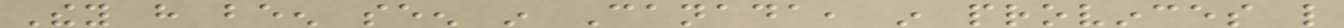They have been seen in Canada, in provinces like
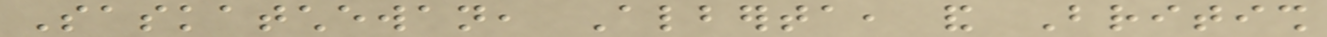Saskatchewan, Alberta, and British
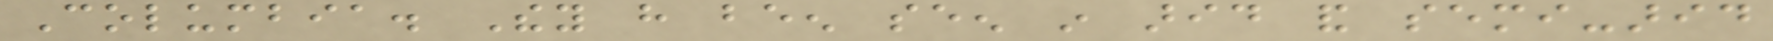Columbia. They have been seen in arid and semi-arid
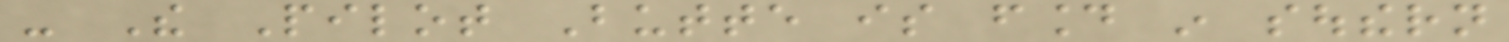- The Pilot Butte is found in southern
